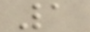1
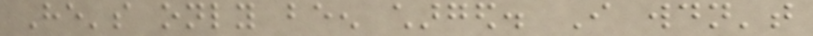He's only been charged. I wouldn't
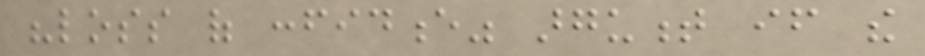"loss of confidence" argument if the
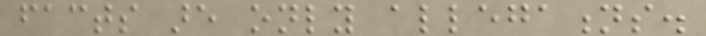facts are only allegations.
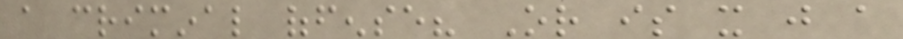a criminal offense? Or is it just a
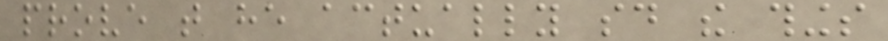prove that he actually said the things
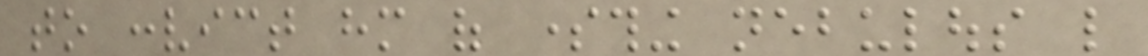to convict him of something nebulous like
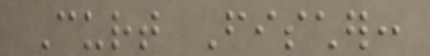Curt Fischer:
